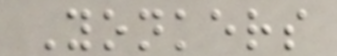Yonkers
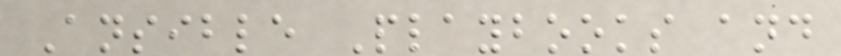Ansible Playbooks and
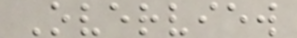Overview
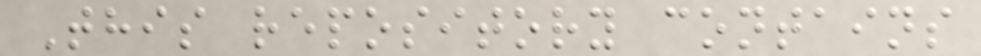This repository contains
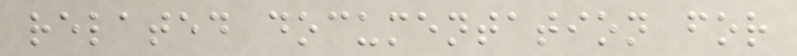related documentation for
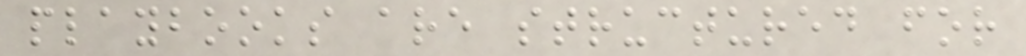playbooks are structured for
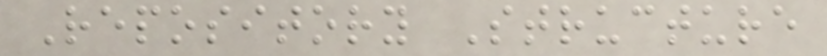Repository Structure
